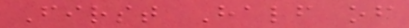First Half of
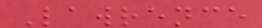Lawrence
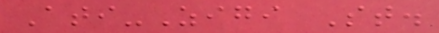Ati-Zigi St.
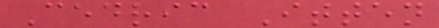Cedric Itten
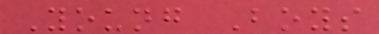Young Boys
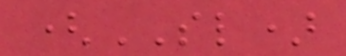(SL)
